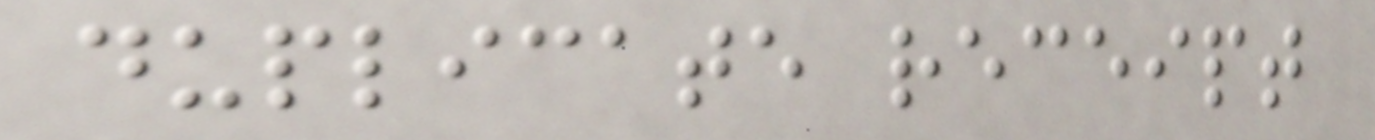duplicate receipt
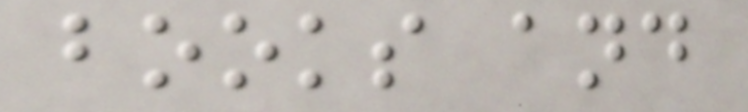books and
